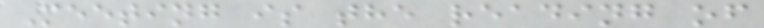Meeting is the reading of
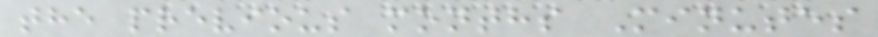the previous months Minutes
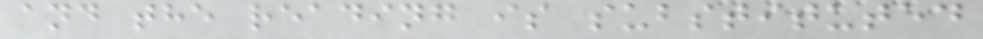and the reading is substituted
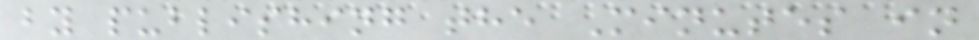by publishing the Minutes in
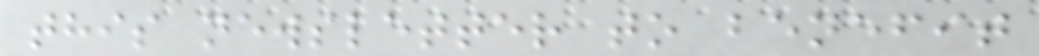this newsletter to benefit
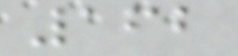162
